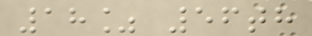18% 56th
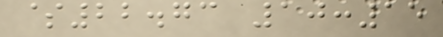$22.73 10:15
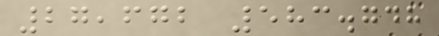27,672 583.748
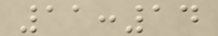11:14
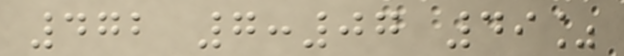472 7:07 49%
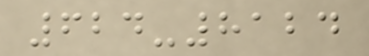624-8124
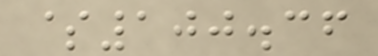$100.36
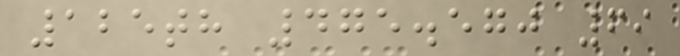125th 475.570 69
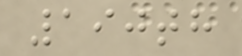190th
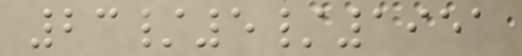23/5/1951
